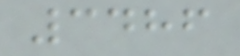3486
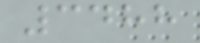3488
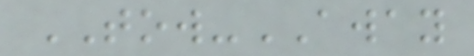TOW-AWAY
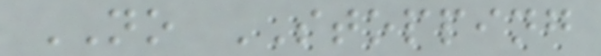NO STOPPING
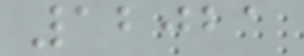12021
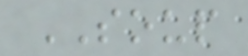SOUP
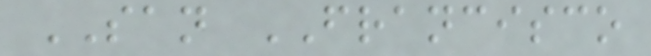SAN FRANCISCO
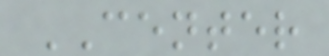CENTER
